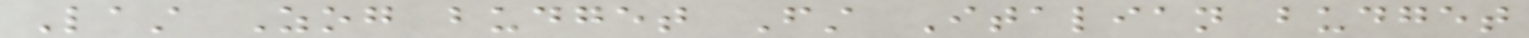Last Zog budget First Italian budget
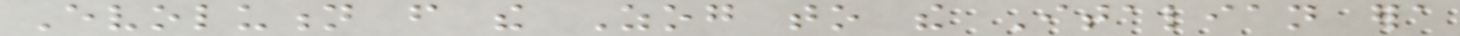Evolution from the Zog to the Italian era
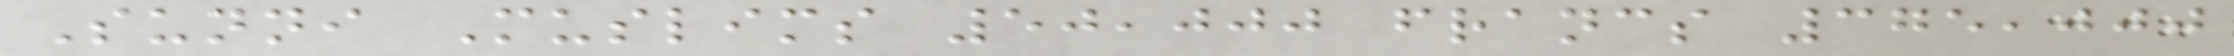Sunni Muslims 50,000 francs 375,000
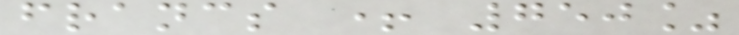francs + 750%
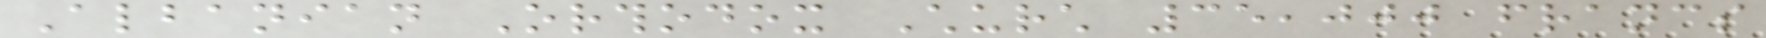Albanian Orthodox Church 35,000 francs
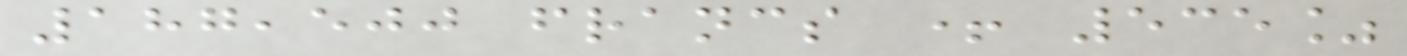187,500 francs + 535%
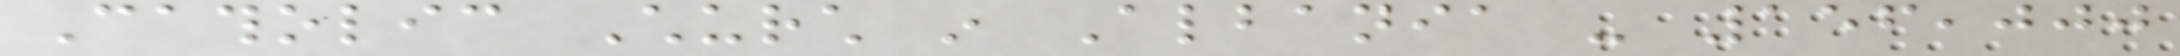Catholic Church in Albania - 156,000
